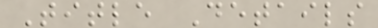Title Details
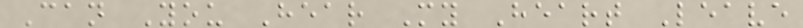Can You Hear My Heart Leave
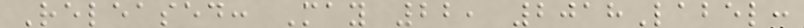Released: May 22, 2018Label:
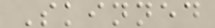Skinned
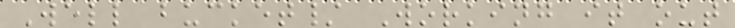Well bucket/ Working it out
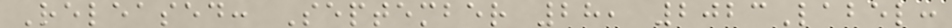Released: September 28, 2023Label:
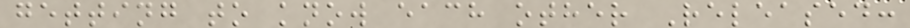getting to know each other Released:
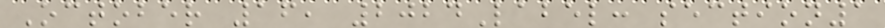October 16, 2024Label: section1
